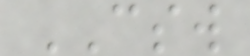CSW
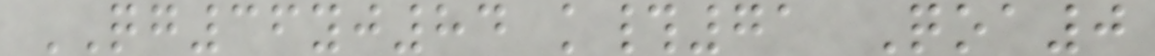QG36yj84 k#71 Qoa0
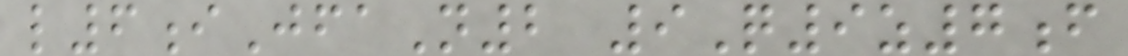l6iJfaN2 9Q9z7f
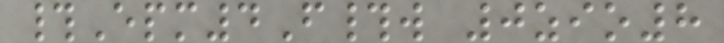#Epm4F#w 0zio8
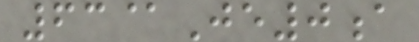63@Je0a
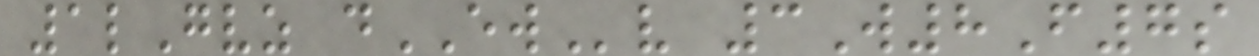1lGvz dEWv 3W8F7s
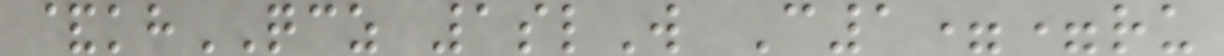&khQCZ 1slW C1==ru
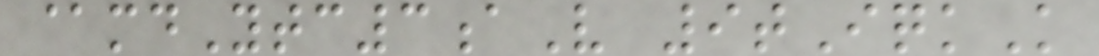@mdYtc3aV 9tIqkK
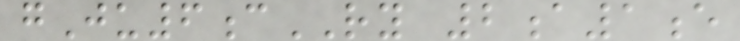gJu6cRY 2a1e
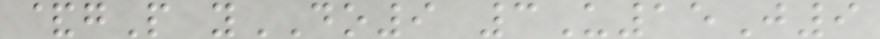&gP yDO9 3U15J9
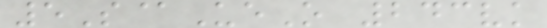5S@UeO 243vk
